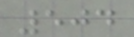504
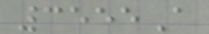3555A
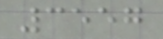3557
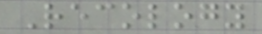Recology
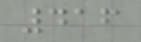416
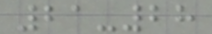21-28
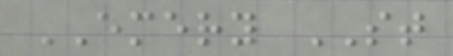EMERY ST
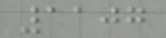1107
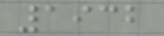1932
